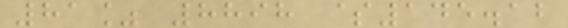81% 8898 $145.12
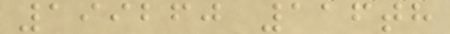199260 116th
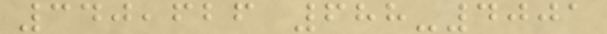340,626 688-4001
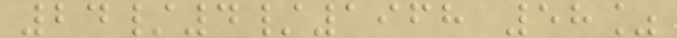24/4/1968 58%
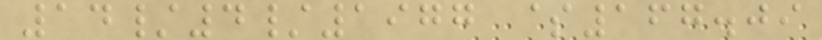14/4/1977 $167.09
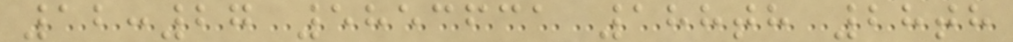12:27 5853631 188th 28th
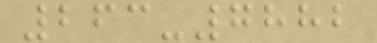263-7882
